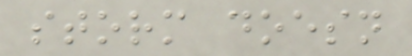storm doesn
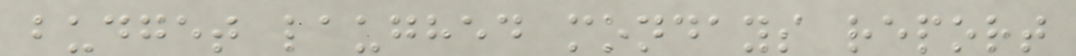budget laughed mondays report
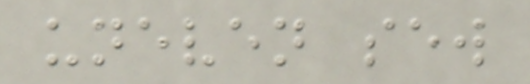uneven sew
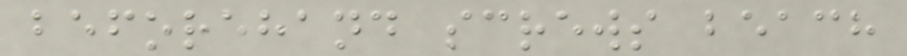beforehand screws beach
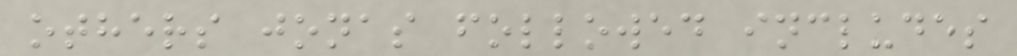others jonas followed includes
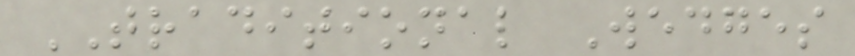TRADITIONAL Wedges
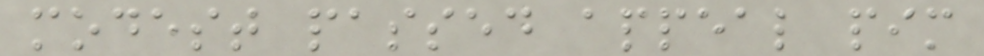modest passed appeal pim
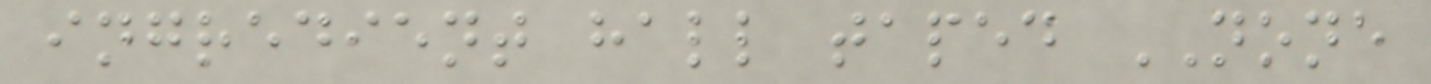ingredient hall taped NONE
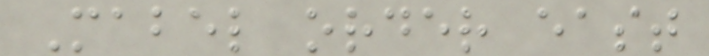Mabel order east
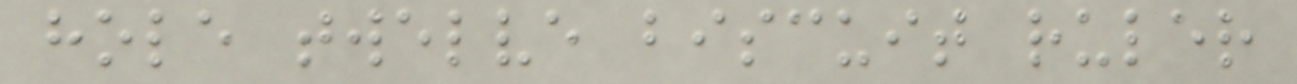hole twelve biscuit ruler
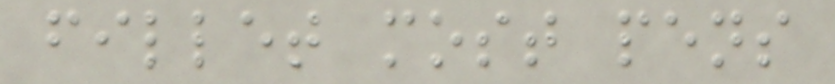fillet most pens
